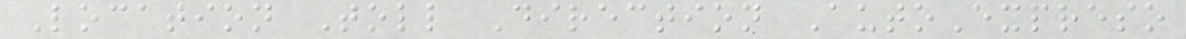Location Toll Direction AutoExpreso
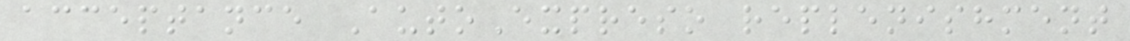acceptance AutoExpreso replenishment
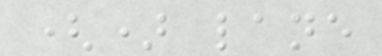() lane
